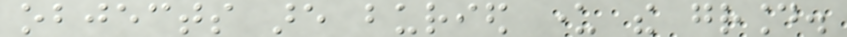objects are buried under the ground.
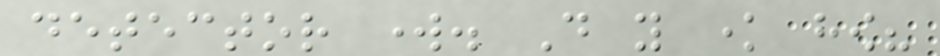detector work. Do you know how?
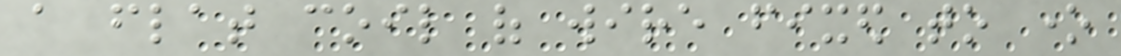a flat coil of wire fixed to one
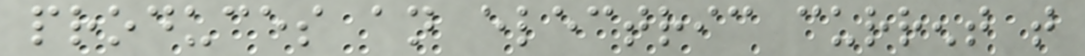produces an electric current that
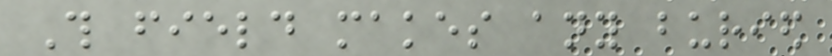This field makes any buried
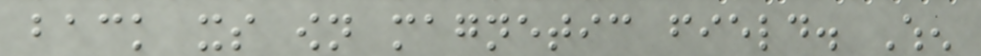back its own magnetic field. When
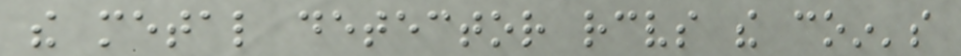the metal detector receives the coin's
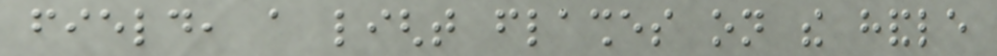field, a light flashes on the handle
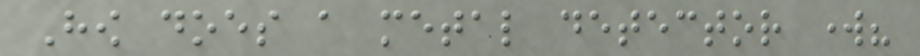How does a metal detector work?
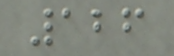126
